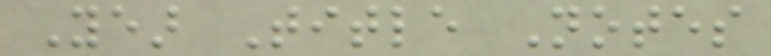Year Title Notes
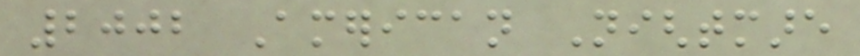2002 American Nightmare
